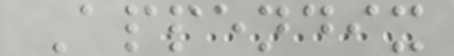Appendix
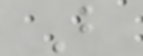B
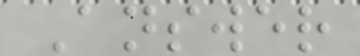Answer
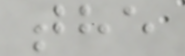the
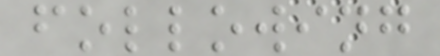following
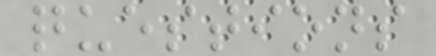questions
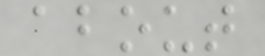about
